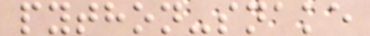python-snake
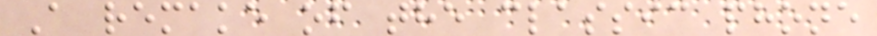A remake of the classic phone
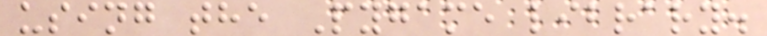using the Pygame library.
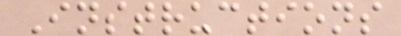Instructions
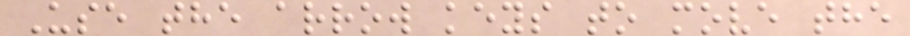Use the arrow keys to move the
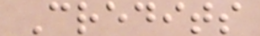Credits
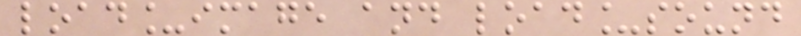load_image and load_sound
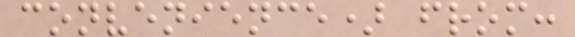convenience) from:
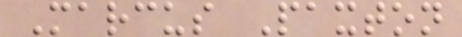Marcus Paxton
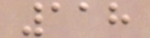118
